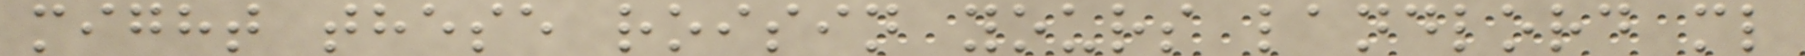might these roisin yours landlord ml
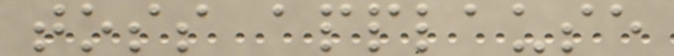toss applause
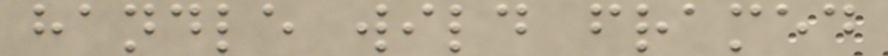handle wild framed
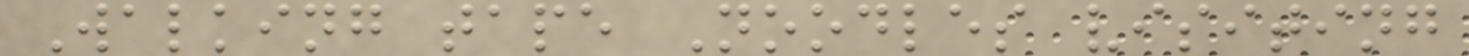Walking tape Noodles visiting
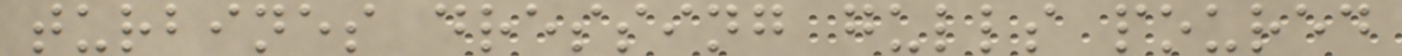turbines dressing gulls poured
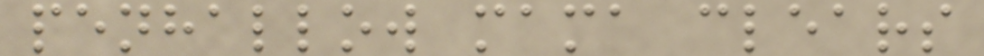penhallow mama clears
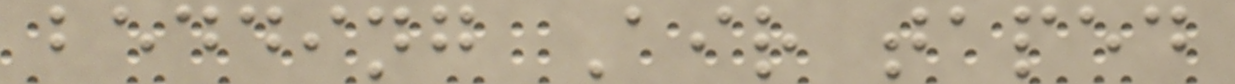bedding Air taped
